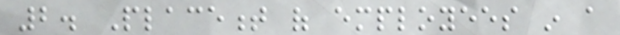2. Placement of employees in a
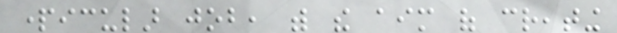particular job, with the aim of creating
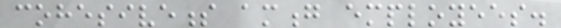cohesiveness among employees.
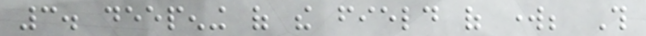3. deepening of the field of work; This
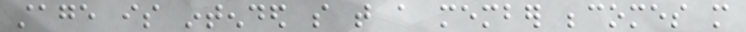stage is intended so that a member becomes more
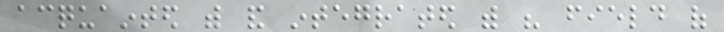acquainted with and integrated with his field of
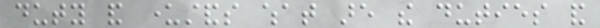duty and understands what are the duties and
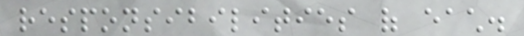responsibilities of each.
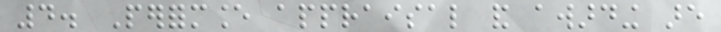4. Performance appraisal and awarding are
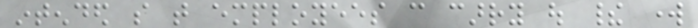intended so that employees can carry out their work
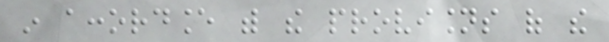in accordance with the provisions of the
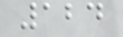124
